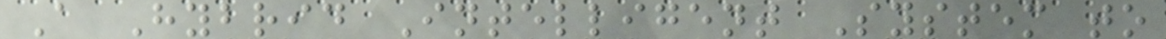A Hybrid Intelligent System to
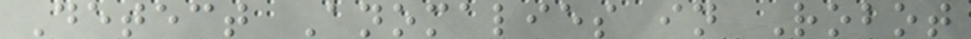Detect Anomalies in Robot
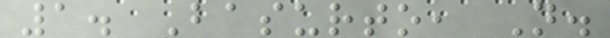1. Basurto, N.
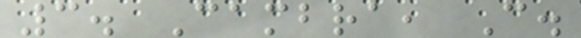3. Cambra, C.
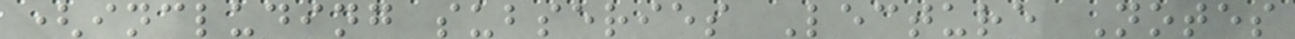(including subseries Lecture Notes
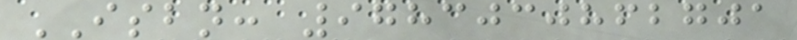ISBN: 9783030862701
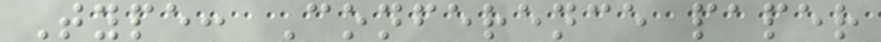Type: Conference paper
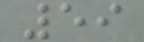59
